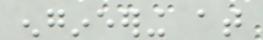engineering at
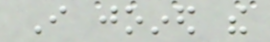I joined the
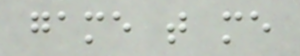game that me
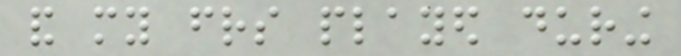and my friends played during
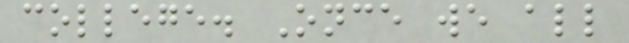college. Once we all
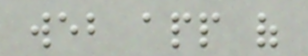web app of
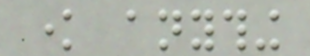know anything
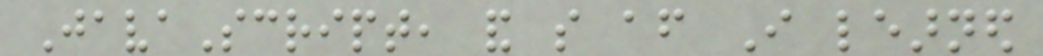JavaScript, and so after I learned
